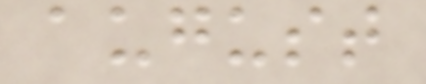august
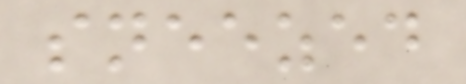sneezed
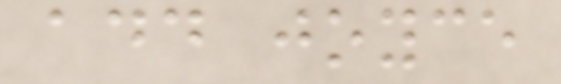add joyce
